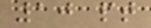10 pt
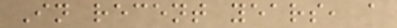In recent years, a
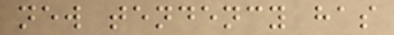new tendency has
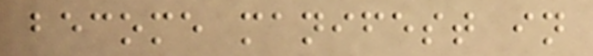become manifest in
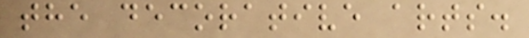the decorative arts.
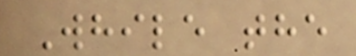While the
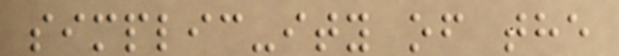simplic-ity of the
